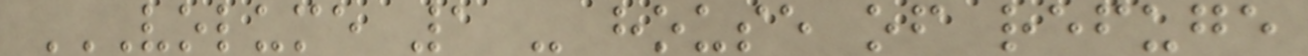VOLUME 1 - HOUSE OF REFUGE
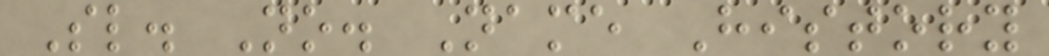Sl. No. Name History
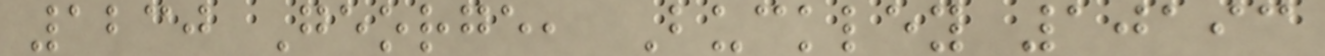1230 George, Buckley 10193
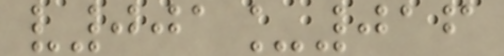v001_016
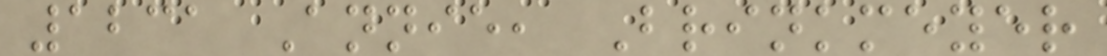1231 Annie, Brinkmeyer
